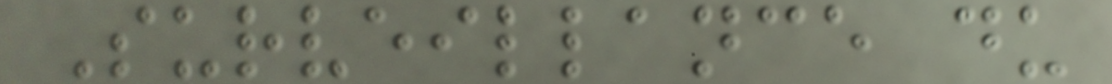Surveillance du
